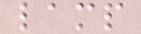lamp
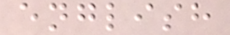english
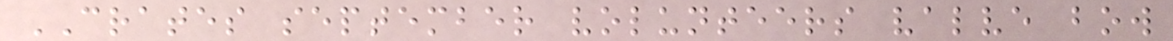CRATES september volunteers valve bow
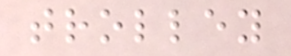trolley
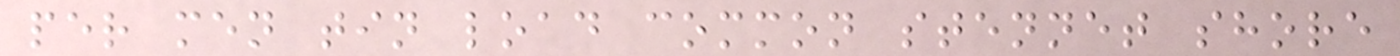per men tin load common stennet shore
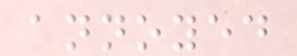annoyed
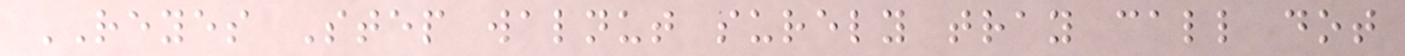REYES Step walnut surely tray call dot
